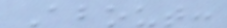About:
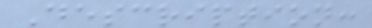Description:
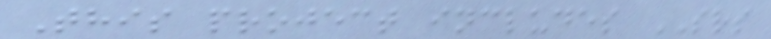This project includes SRS
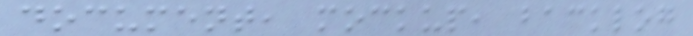document, mockup, backlog
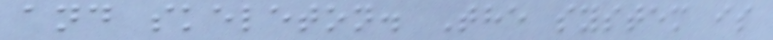and skeleton. The system is
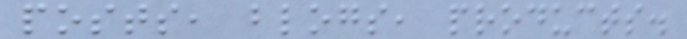posts, blogs, products.
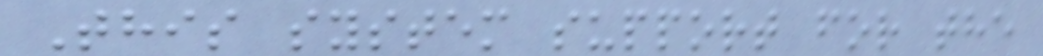This system support for the
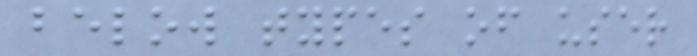below types of user
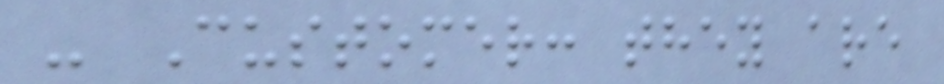- Customer: they are
